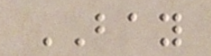BAY
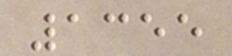1355
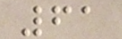61
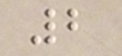2
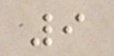9
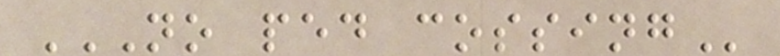NO PED COSSING
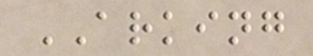ARKING
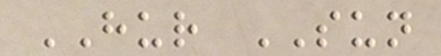HUR SUN
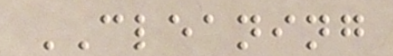CLEANING
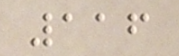116
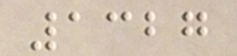1327
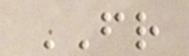FR
